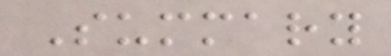Summary
